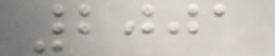2001
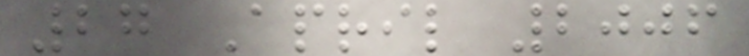27 April 2006
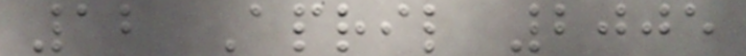12 April 2005
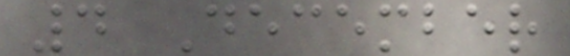4 December
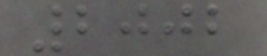2002
